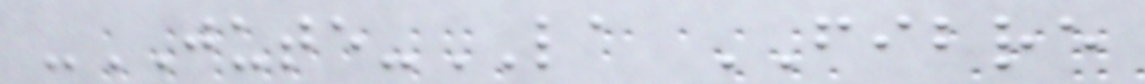-JUTE-LA FIBRE
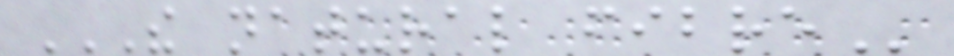THE NATURAL FIBRE
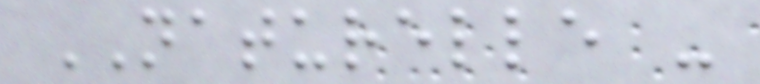NATURELLE -
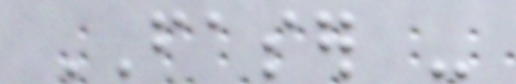FASER -
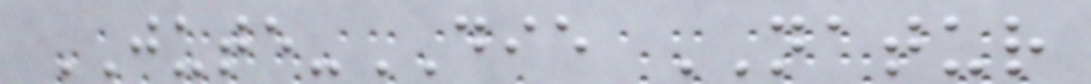JUTE-DIE NATUR
